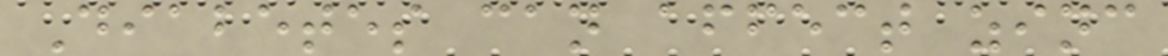Diabetes can affect zinc
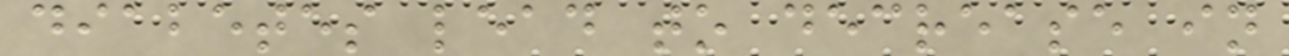diabetes lead to decrease in
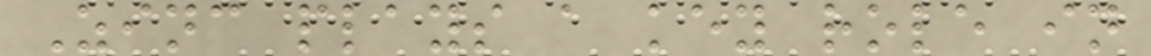Zinc plays a key role in
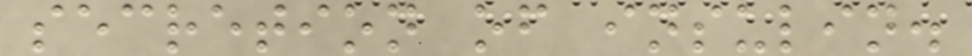secretion of insulin.
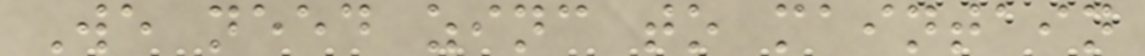We need zinc to maintain
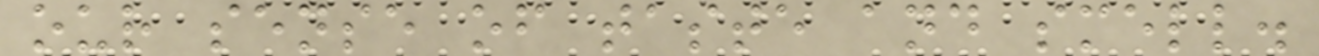our sense of taste and smell.
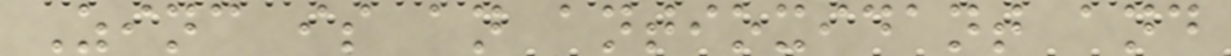Zinc is an antioxidant and
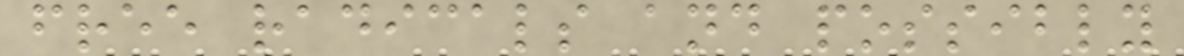free radicals and possibly
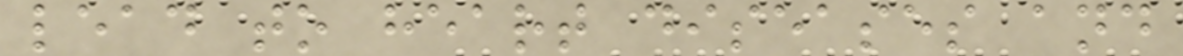lead to heart diseases and
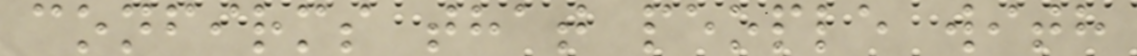confirms that people with
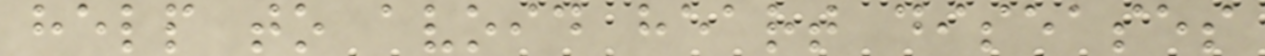help to avoid heart diseases
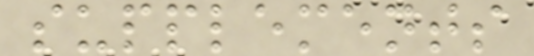supplements
